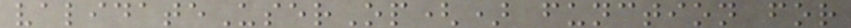validateUserOp() function for
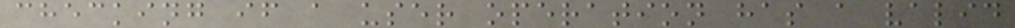checking if a user operation has a valid
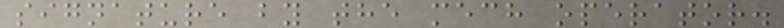signature by the mech operator.
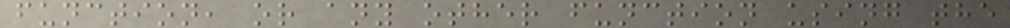function, or any other function using the
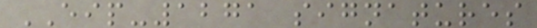EIP-1271 signatures
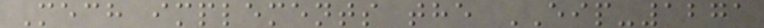Mech implements the EIP-1271
